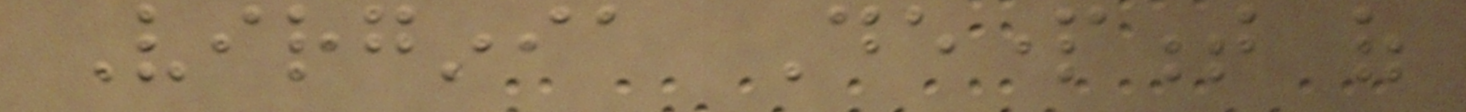Virginia Department of
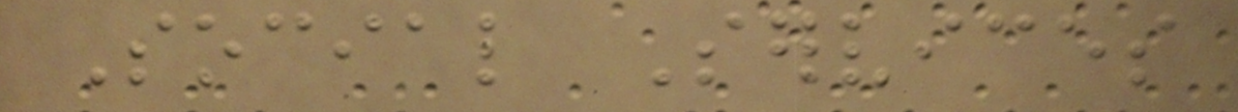Social Services
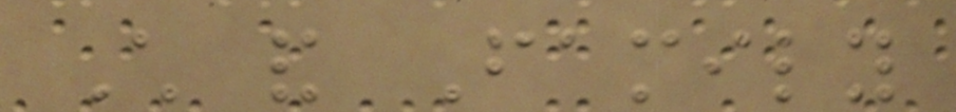Child and Family
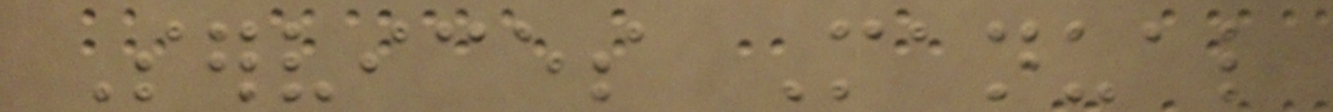Services Manual
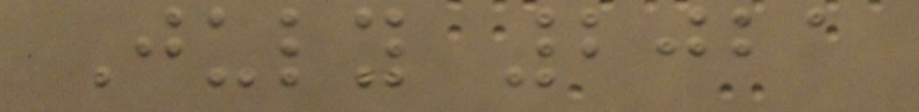July 2021
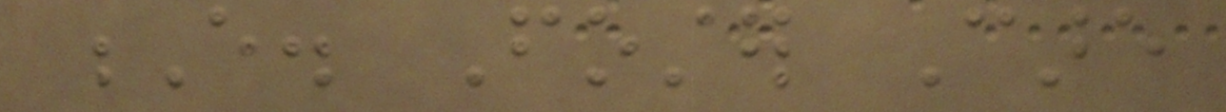E. Foster Care
